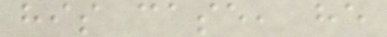his case, he
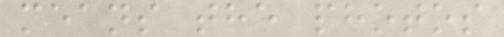means the photos
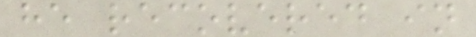he recovered in
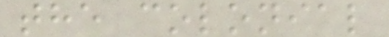the colonial
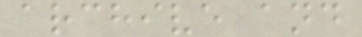archive and
